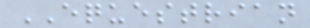EQUESTRIAN
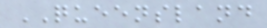QUEENSLAND
